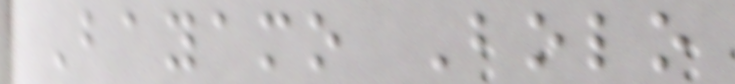Bayamo Bolo
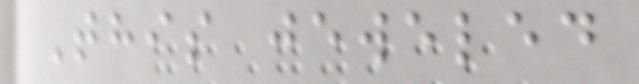This jeweled
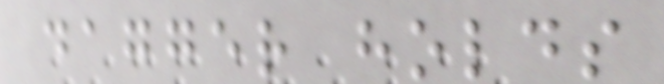dagger holds
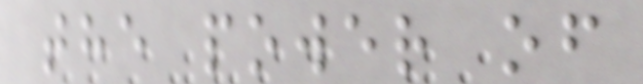the power of
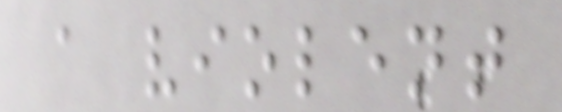a violent
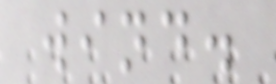wind.
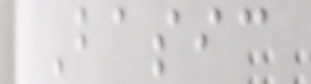Basic
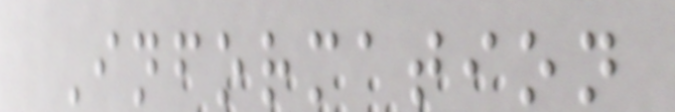Information
